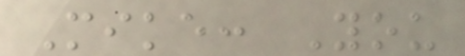Mike: You
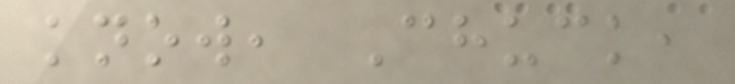know, Chuck,
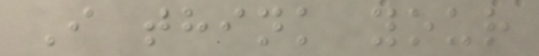I think your
